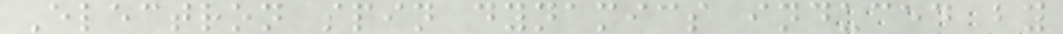Electron spin dynamics induced by
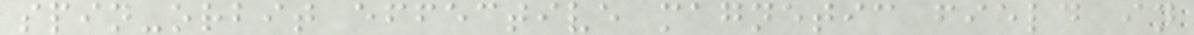spin-orbit effective magnetic field in
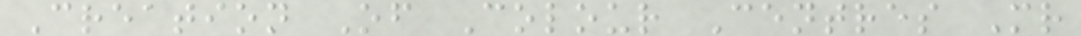Creation Of Colour Centres Mr
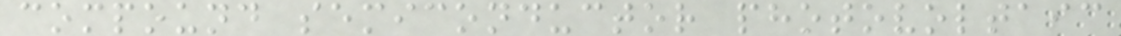compound semiconductor photovoltaic
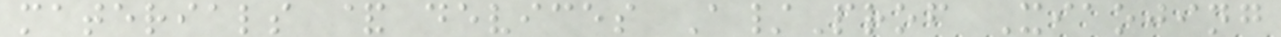materials & devices A/Prof Xiaojing
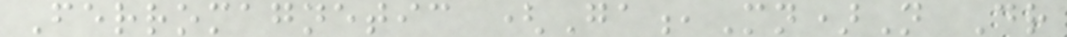Ferromagnetic (Ga,Mn)N Dr
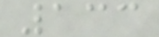133
